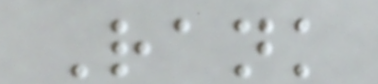Rank
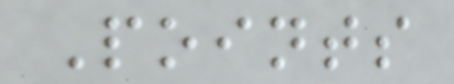Points
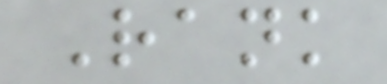Rank
